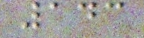143
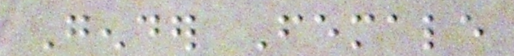Gender Female
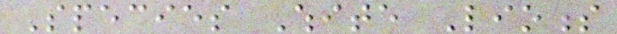Species White Lioness
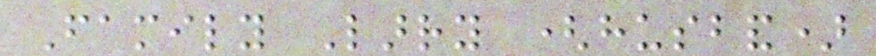Family Larry (husband)
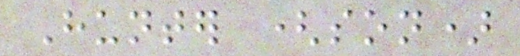Hunter (son)
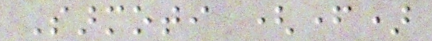Sarmoti (father)
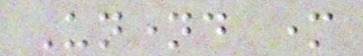Unnamed mother
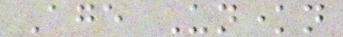Age Unknown
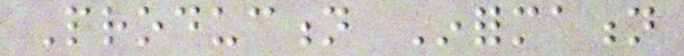Production Information
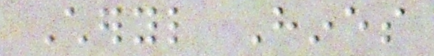Cheryl Hines
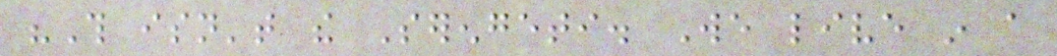"This isn't the Serengeti. We live in a
